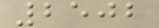2502
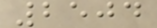2504
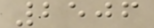2506
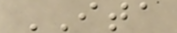ITA
